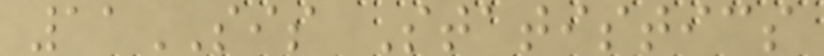11SIS Statistics
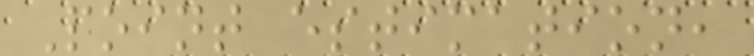Point estimation,
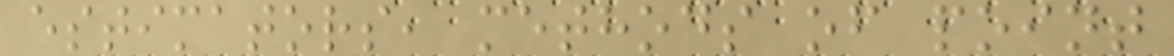estimators, methods of point
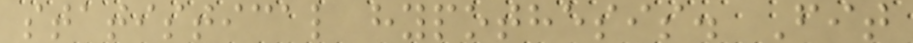statistical hypothesis. Fit
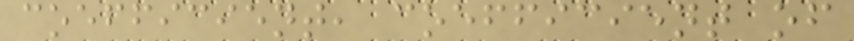coefficient, coefficient of
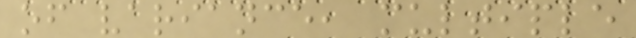of variance, multiple
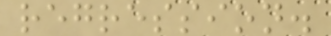regression.
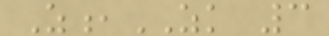Z,ZK 3
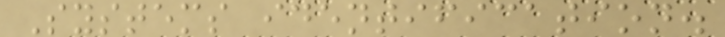Systems identification.
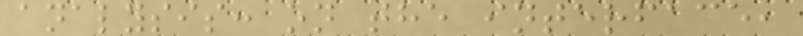analysis: on the interface,
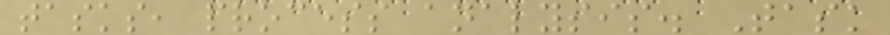tasks, process analysis. Task
